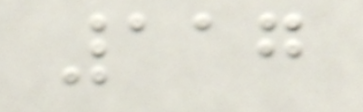117
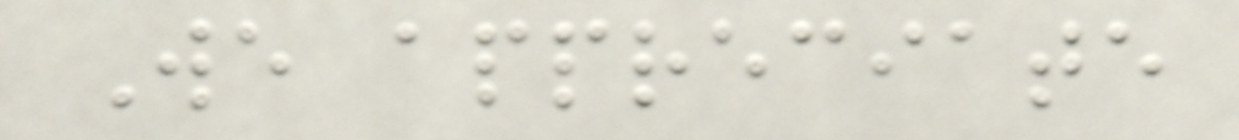We appreciate
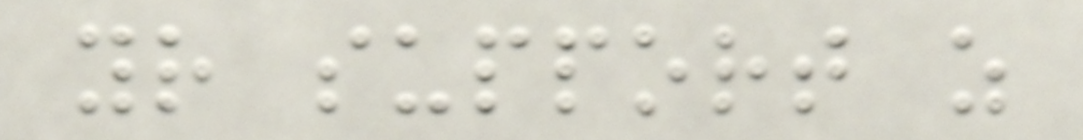your support as
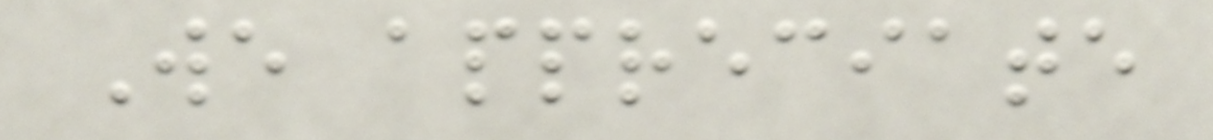We appreciate
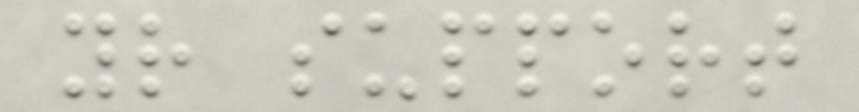your support
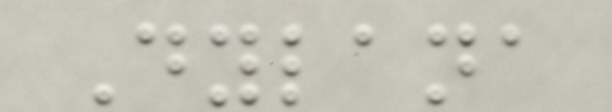Dylana
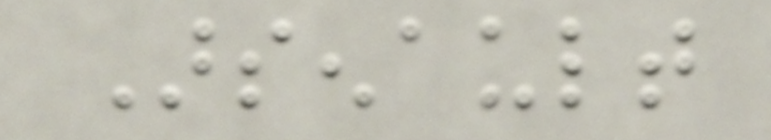Arsenault
